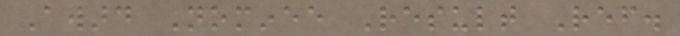Award Nominee Result Ref.
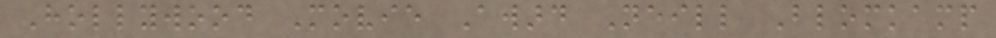Hollywood Movie Award Neill Blomkamp
